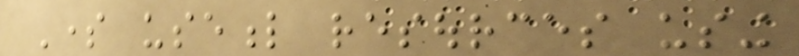Some useful resources using
